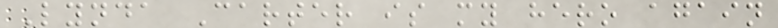Lynda Carter is my hero again
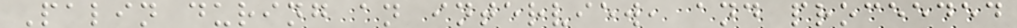Palin during an interview, and proceeded
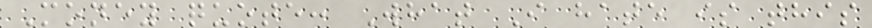Money quote: What I hate is this
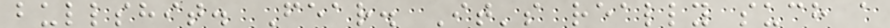bullshit. Fear. It's really such a
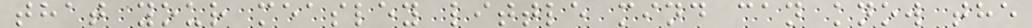that your measley little mind can know the
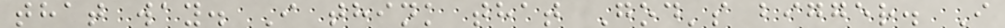that way. I think that God's bigger. I
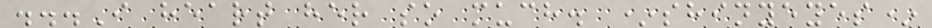...I heart her so much. *shinyeyes*
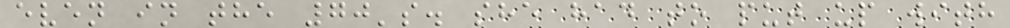even in the 70's. she had to put up with
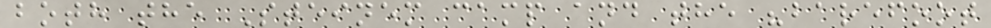both the Steinem camp and the "barefoot
